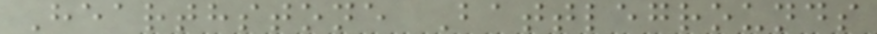Hearthstone Battlegrounds
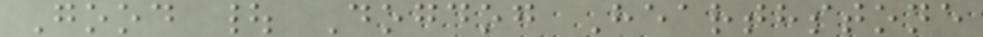Good | Dogdog Hearthstone
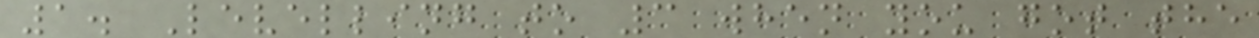1. Levelling to 3 when you got the
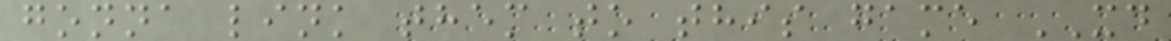gonna link them to this game XD
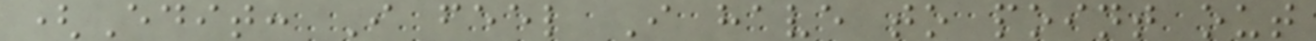(Edit: I feel I have to point out
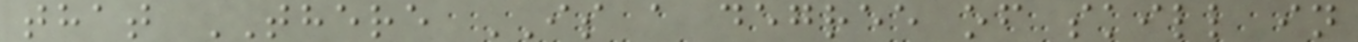that THERE IS a degree of skill in
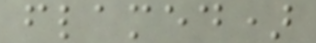flamed)
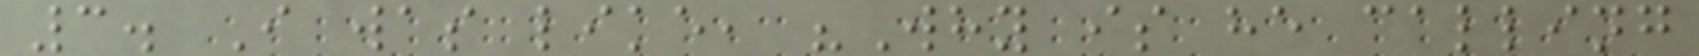3. I was like, "Why is he calling
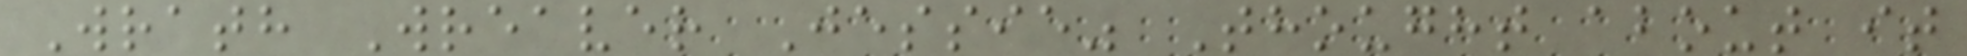Wrath Wreaver Jessie" Thought about it
